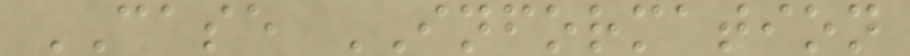CASE INFORMATION
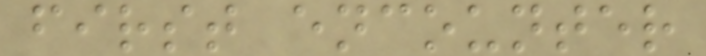first encounter
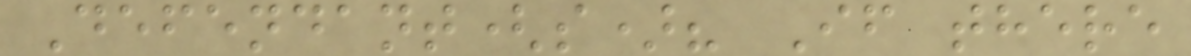Defendant(s)? If there
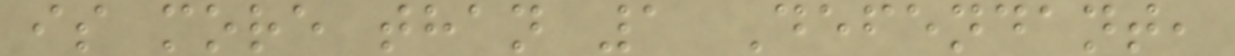is more than 1 Defendant,
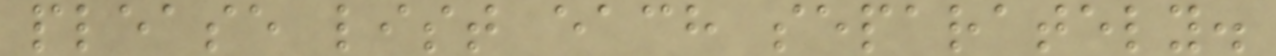please list each separately.
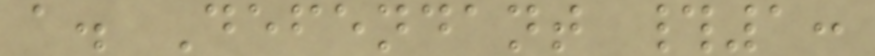a. Defendant #1:
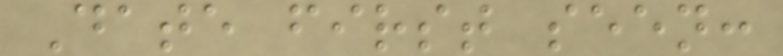Date first seen:
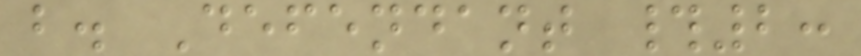b. Defendant #2:
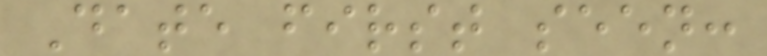Date first seen:
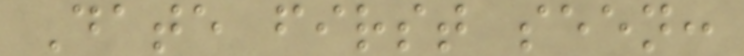Date first seen:
